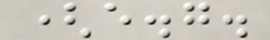(e.g.
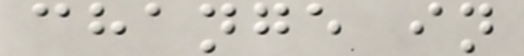change in
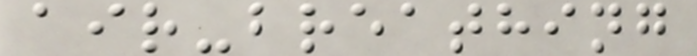air-breathing
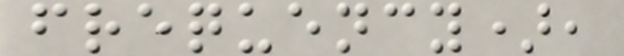frequency),
